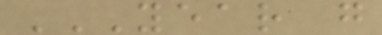YEAR G
